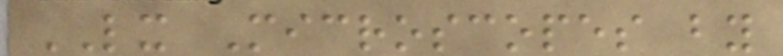LX Microscopes by
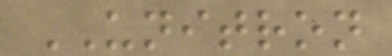UNITRON
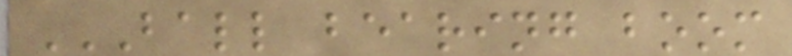BALL BEARING BOOM
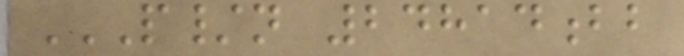P/N 24814BB
